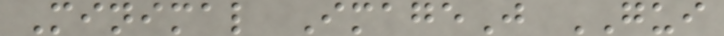Minimal ImageJ GUI
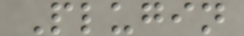Plugin
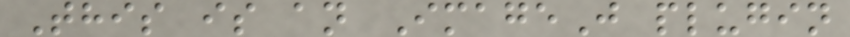This is an ImageJ plugin
